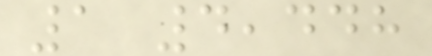1 4,448
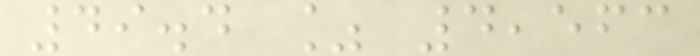49.4 % 4,563
